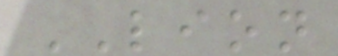LION
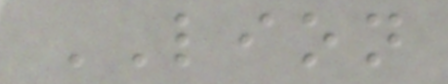LION
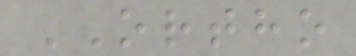ORTHO
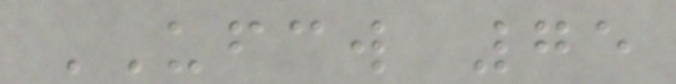UFCW 75
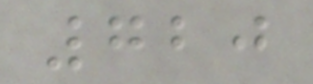720
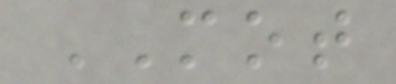MOT
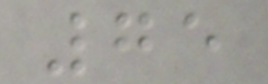75
